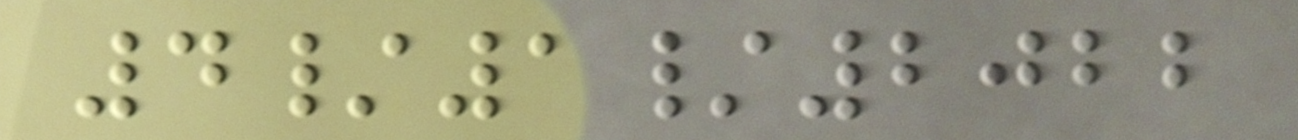4/1/2022
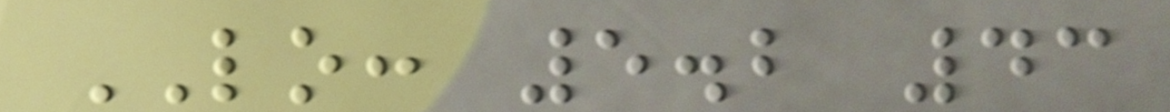LO: 5.2 43
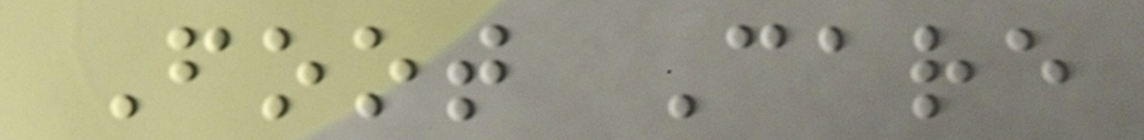Foot Care
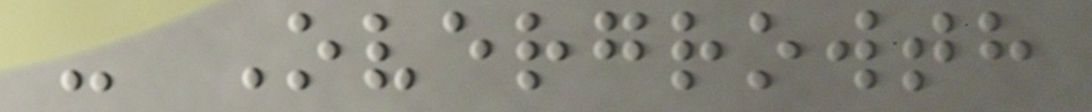- Overgrowth
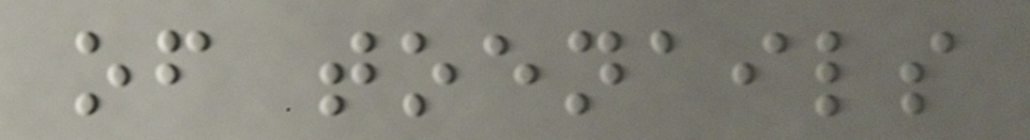of toenails
